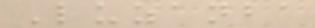Luzanba
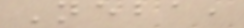Neba,
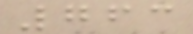763
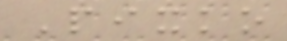Pixko
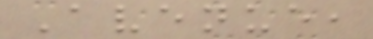Avenue,
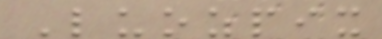Luozpix
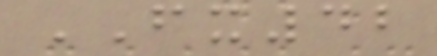FX42
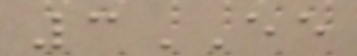3EE
